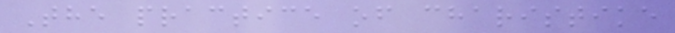The practice of charistike
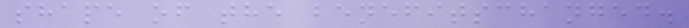shape of the benefitschanged.
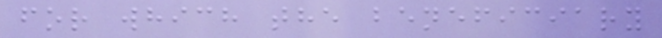for which the beneficiary
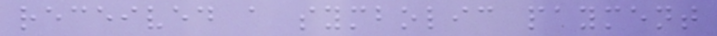received a symbolic payment
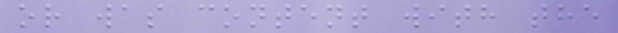or was content with the
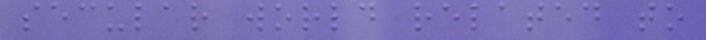secular world related to
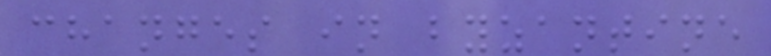changes in byzantine
